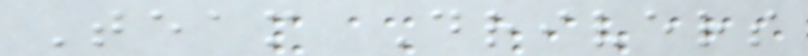Team Drivers
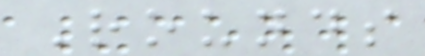Rounds
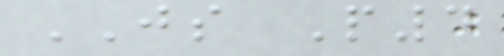JS P4
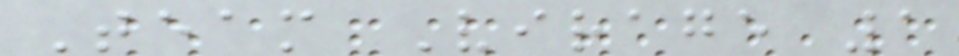Team Virage 1
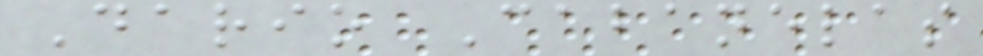Dario Cabanelas
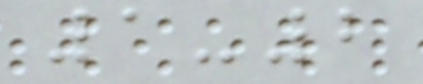1-2
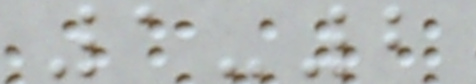1-2
